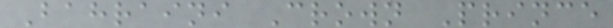Bahraini Crown Prince
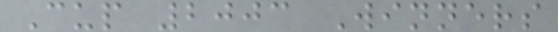Cup 2003 Winners
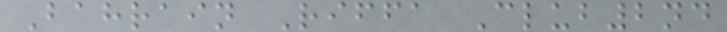Bahrain Riffa Club2nd
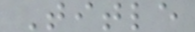Title
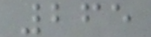265
